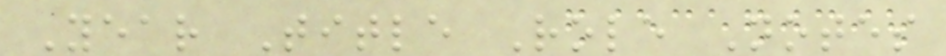Year Title Role Notes
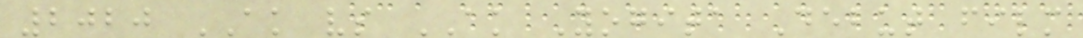2020 AK vs AK Yogita Debut film
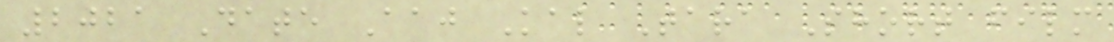2021 Date Aaj Kal Tara Short film
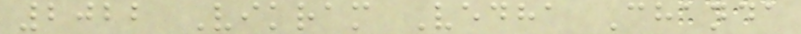2022 Vikram Vedha Chanda
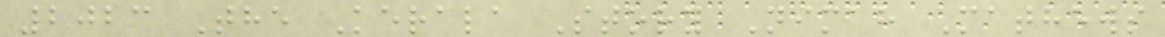2023 The Kerala Story Nimah Mathews
